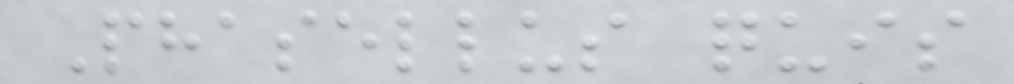Phasellus quis
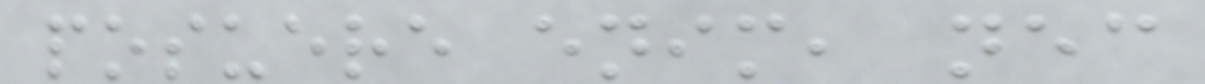posuere enim, nec
